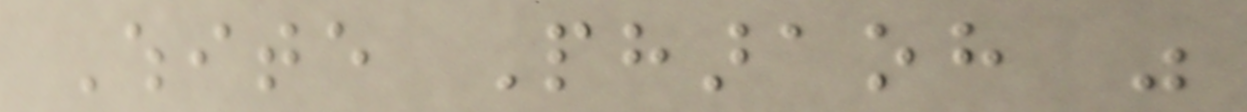White Pharaoh was
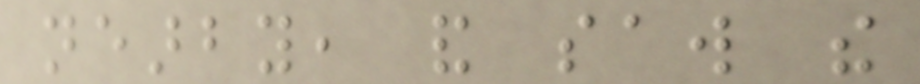nearby, and saw the
